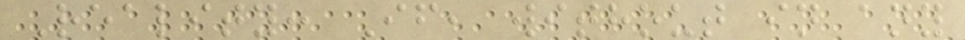Reality: If, without in any
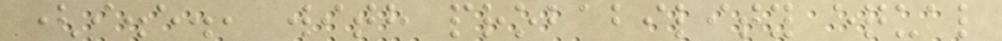(i.e., with probability equal
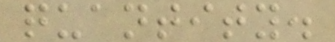quantity.
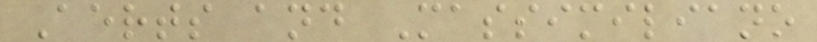Aerts and Massimiliano
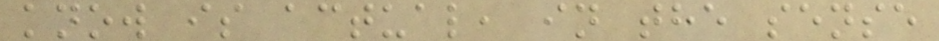know is actual, in the sense
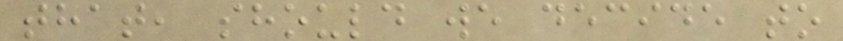that, should we decide to
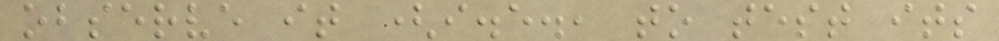observe it (i.e., to test its
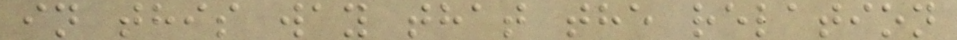in this way that the relation
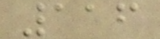116
